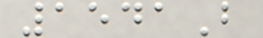1541B
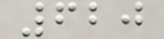620
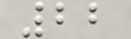22
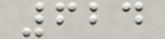624
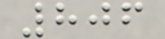806
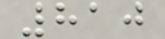810
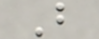B
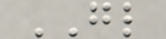GL
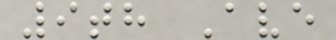9th Ave
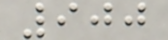900
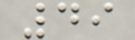49
